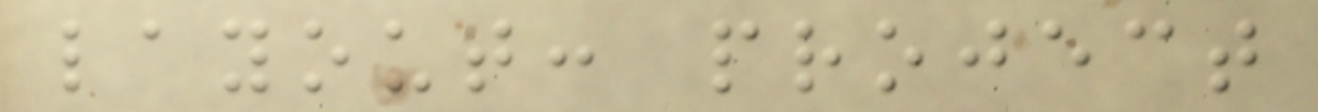layout: project
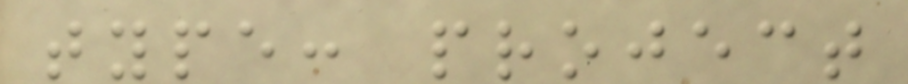type: project
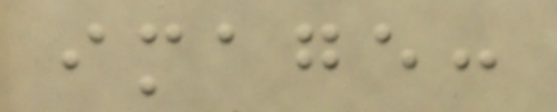image:
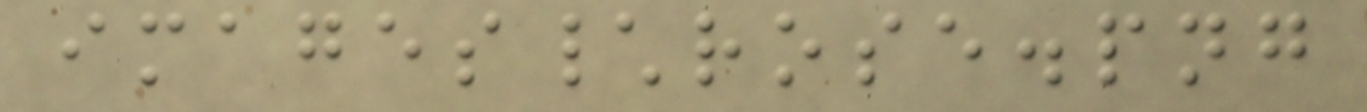images\rose.png
